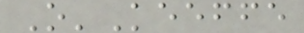O'Keeffe
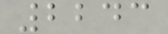2243
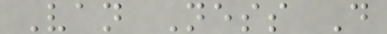Van Ness D
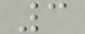3
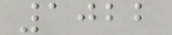1022
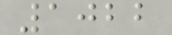1022
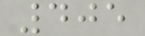405
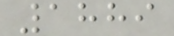1889
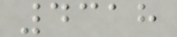4318
